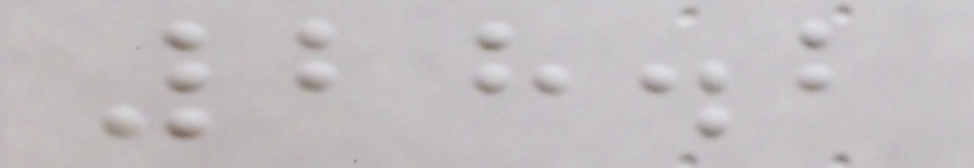28.2
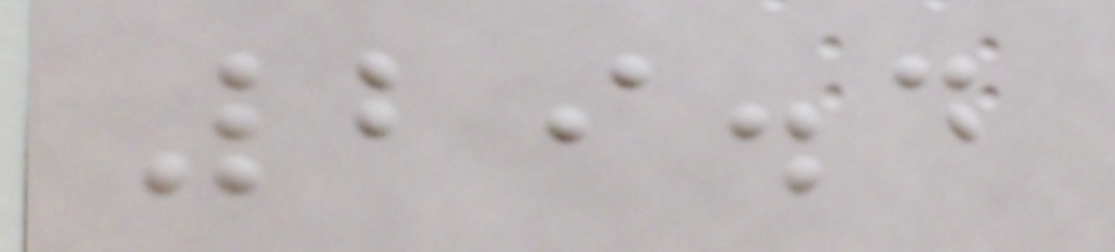29.4
